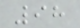98
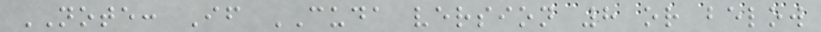NOTE: If CUDA version 8 or below
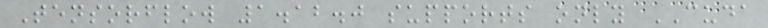Tensorflow 1.12.0 supports only CUDA
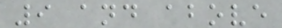9 and above
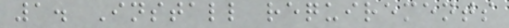1. Install requirements
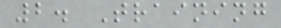2. Training
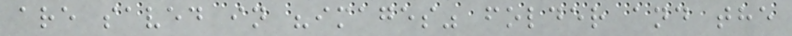are saved in "images" folder and the
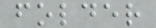folder
